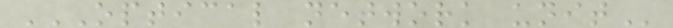OPTICAL NETWORK UNIT
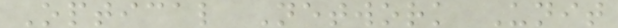Optical Network Unit
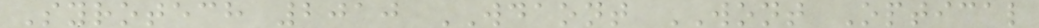Syrotech 2010 WDAONT WONT Optical
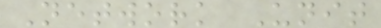Network Unit
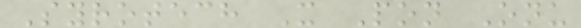Syrotech X Pon Onu
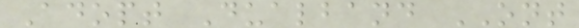Adopt Dualband ONT
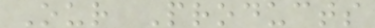Our Products
